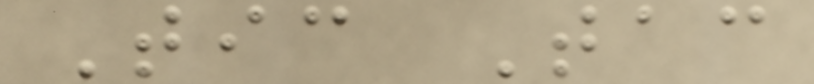Tic Tac
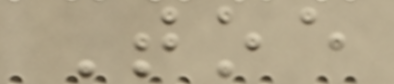Toe
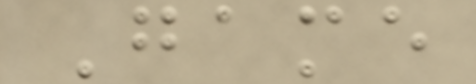Game
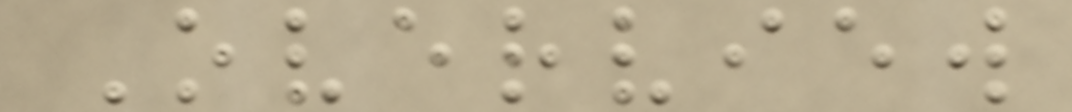Overview
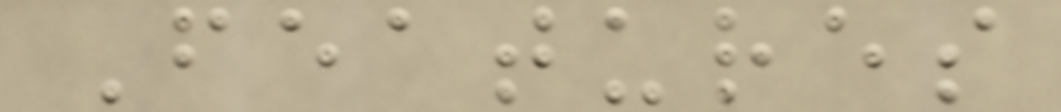Features
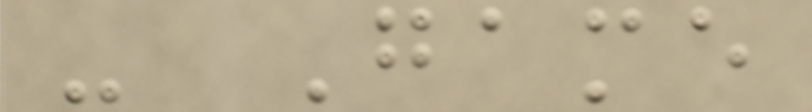- Game
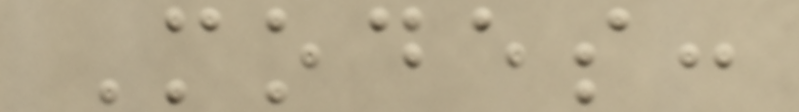Modes:
